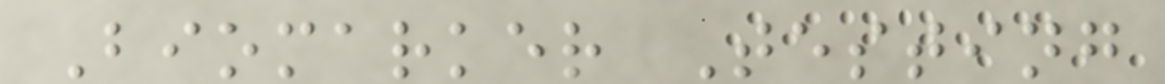Biomarker Testing
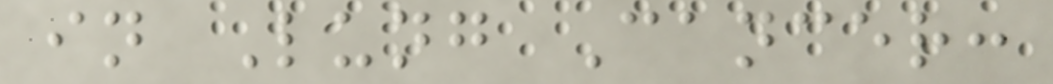in Lung Cancer:
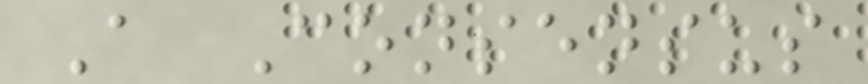A Consensus
